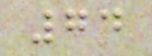74
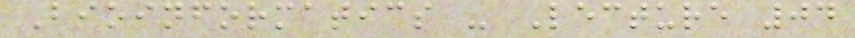Bioinformatics - Lecture 04
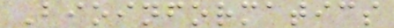Bioinformatics
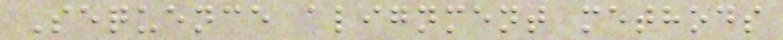Sequence alignment methods
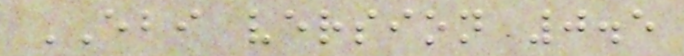EBI version 0.5
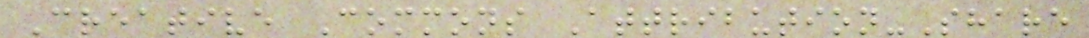Creative Commons Attribution-Share
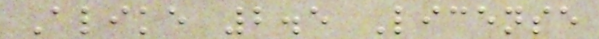Alike 2.5 License
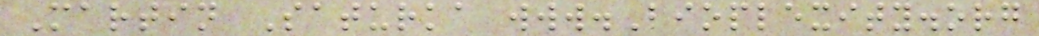Martin Saturka www.Bioplexity.org
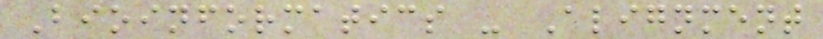Bioinformatics - Alignment
